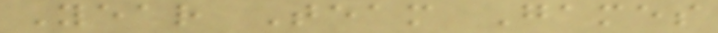Year Team Games
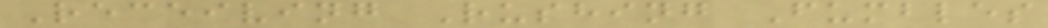Receiving Rushing Fumbles
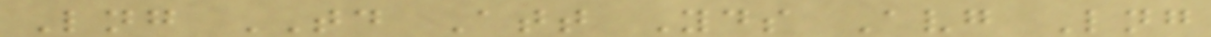Lng TD Att Yds Avg Lng
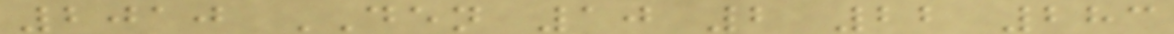2010 DEN 10 2 22 283
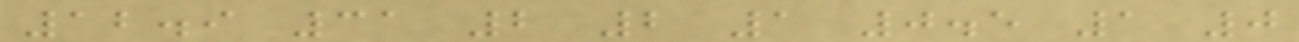12.9 31 2 2 1 0.5 1 0
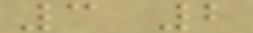3 2
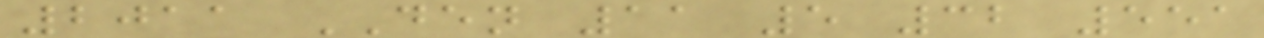2011 DEN 11 5 32 551
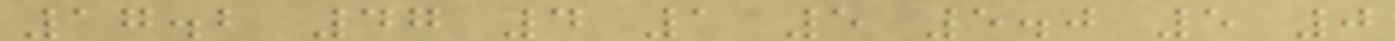17.2 47 4 1 5 5.0 5 0
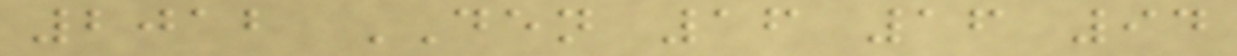2012 DEN 16 16 94
